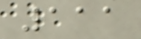111
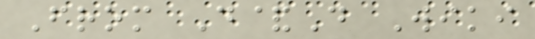From D&D Wiki
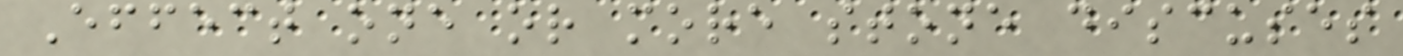Effect one or more stone discuses
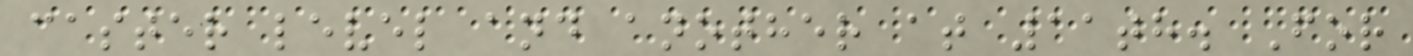caster level and another at 11th. For
